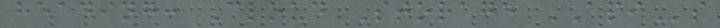heading: Cloud Storage APIs
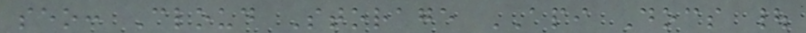seo: Cloud Storage API Docs |
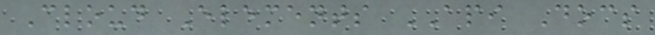Cloud Elements API Docs
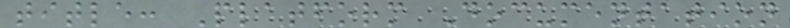title: Platform Documentation
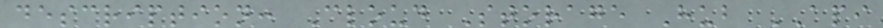description: Cloud Storage Hub API
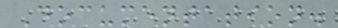Documentation.
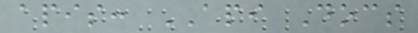apis: API Docs
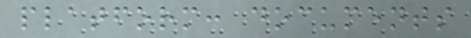platform: documents
